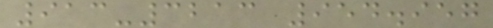913-3213 954.957
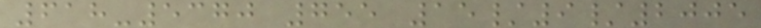618-5370 755 15/9/2005
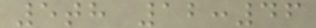5th 12:46
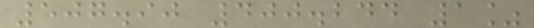507.90 400.244 1%
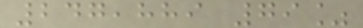247,889 79%
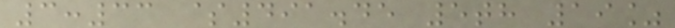3:33 $491.45 5th 19%
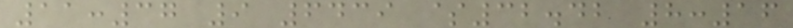11:37 9 6439 $32.42 8:16
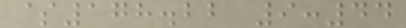$178.22 9:44
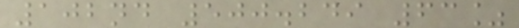102nd 500.249 63%
